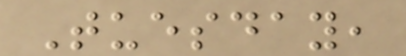Tuesday,
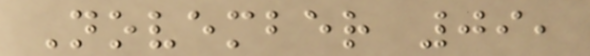November 09,
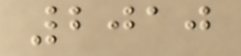2010
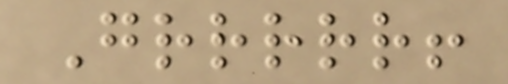Grrrrr!
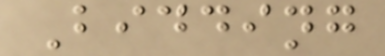Bidding
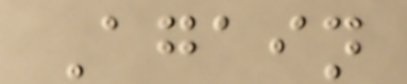Again
